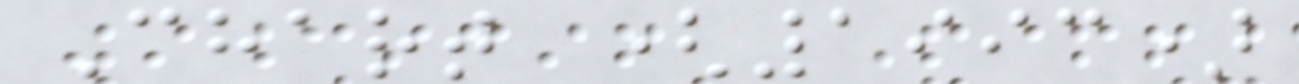Chart (1993)
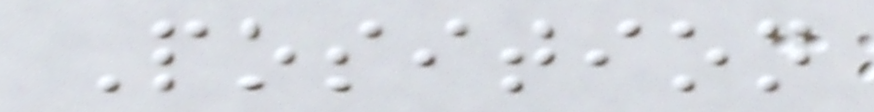Position
